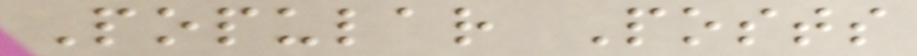Popular Posts
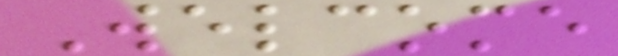Welcome
